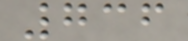736
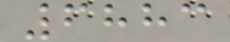6883
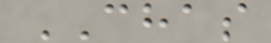CHAS
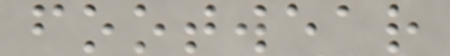footwear
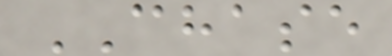CHASE
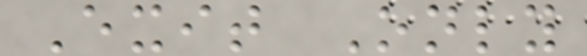Exit Only
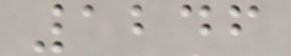1246
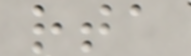rta
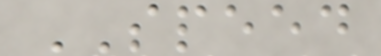SPEED
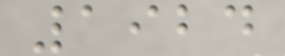1924
